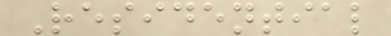Residential
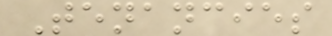Tenancies
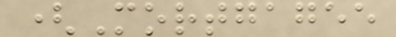(Mortgagee
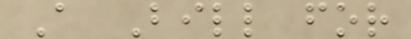A Bill for
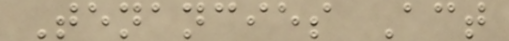Tenancies Act
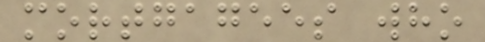mortgagees who
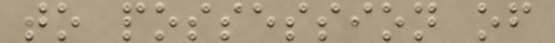to possession of
